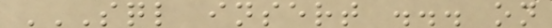SQL INSERT ... ON
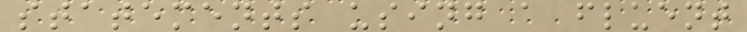statements using a fluent
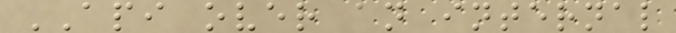API over an internal
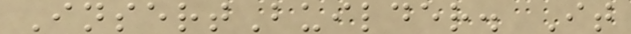InsertBuilder. It
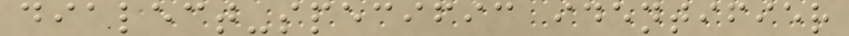dialect-specific identifier
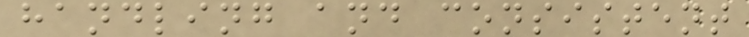handling and consistent
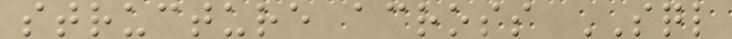structure across SQL
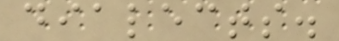dialects.
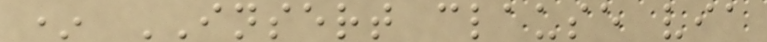* INSERT clause via
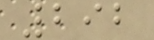292
